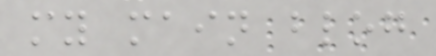my main blog
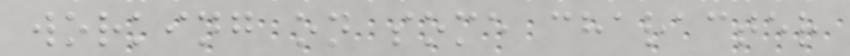working on some character
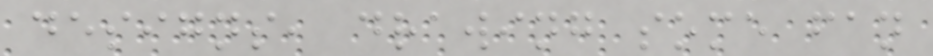designs, drawing some fan
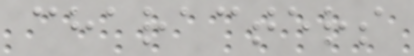characters
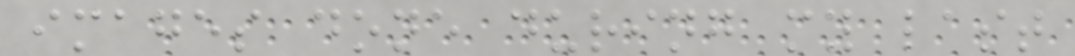images done during my last
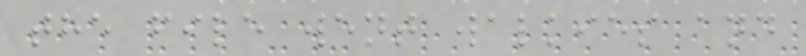the file went walkies and
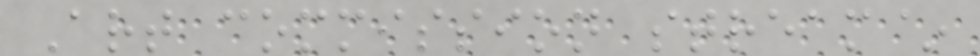Art commission stream~
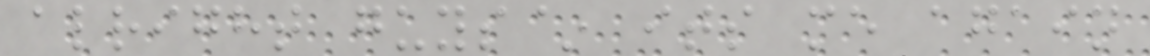alright guys~ its me again
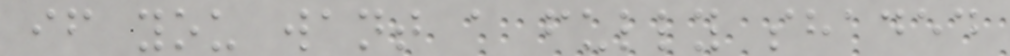if you want a fully shaded
